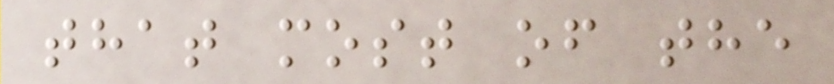that most of the
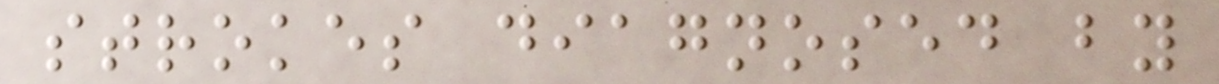strokes diagnosed by
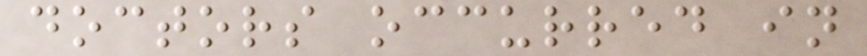doctors occurred in
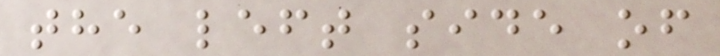the left side of
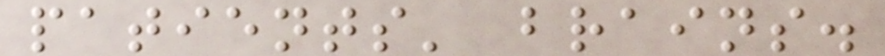patients' brains.
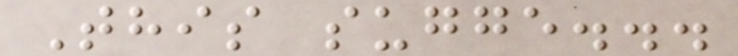This sugge...
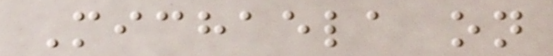Michaela on
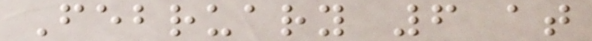February 6 at
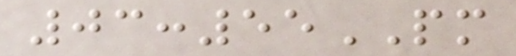03:55PM
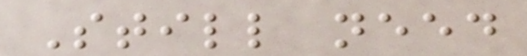Still need
